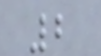2
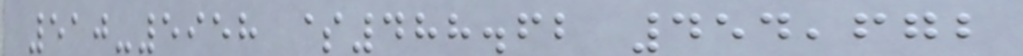510-5958 $488.62 454,672
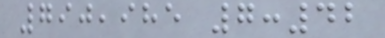790,985 7:42
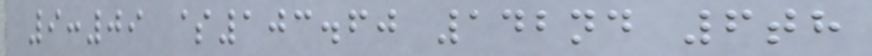9:09 $103.60 142nd 6th
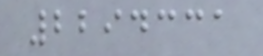2294331
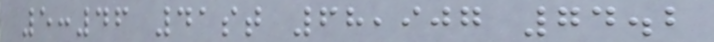5:46 41st 68,907 74.2
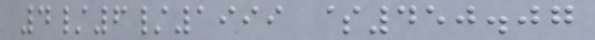4/6/1999 $450.07
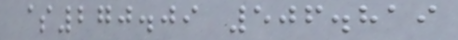$270.09 506.819
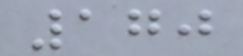170
